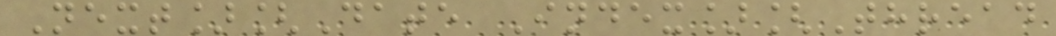Next][Date Index][Thread
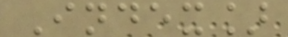Index]
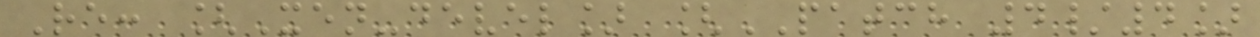Re: [Xen-devel] [PATCH 4/4]
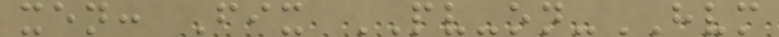xen: Fix PV-on-HVM
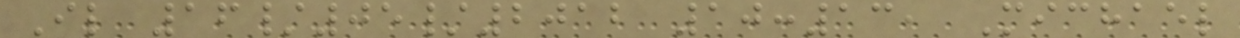Il 16/05/2012 10:13, Michael
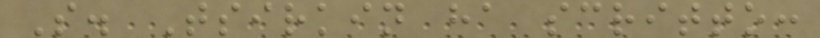S. Tsirkin ha scritto:
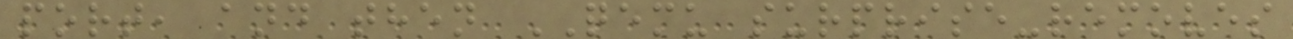port, and then QEMU surprise-removes
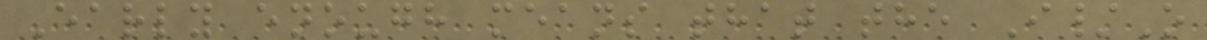Early enough means that the I/O
